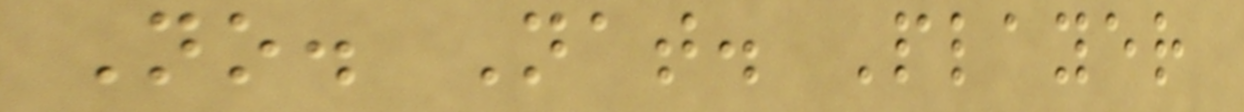No. Nat. Player
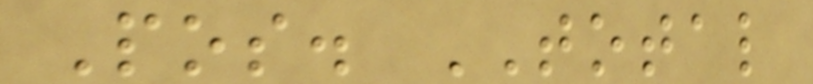Pos. TOTAL
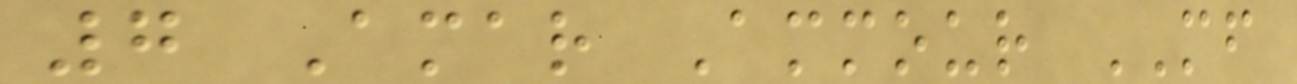7 Amar Ammour MF
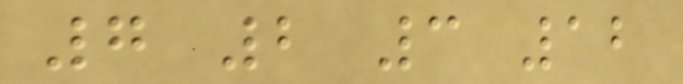7 2 3 12
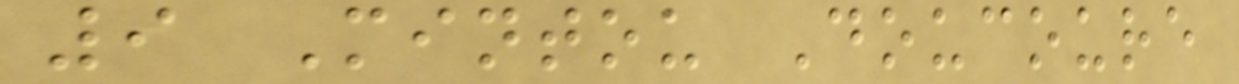9 Mintou Doucoure
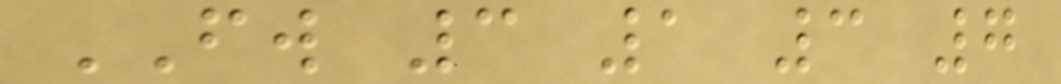FW 3 1 3 7
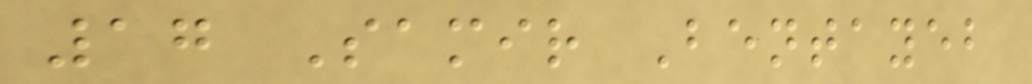17 Samir Bentayeb
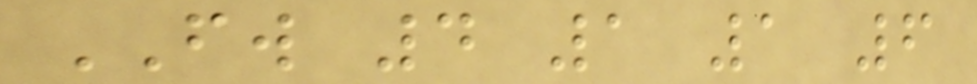FW 4 1 1 6
